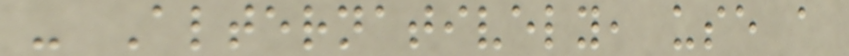- Alternatively, use a
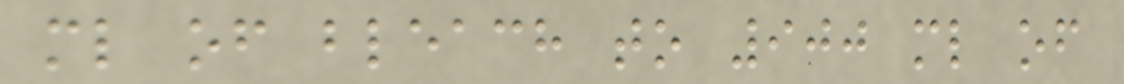ml of bleach to 900 ml of
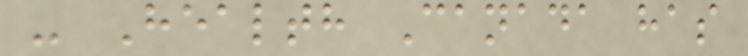- Health Canada has
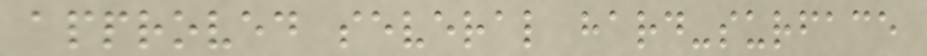approved several hard-surface
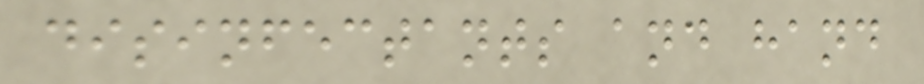disinfectants and hand
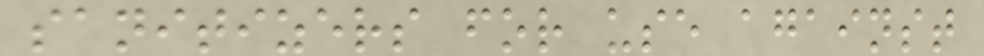sanitizers for use against
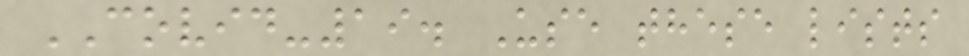COVID-19. Use these lists
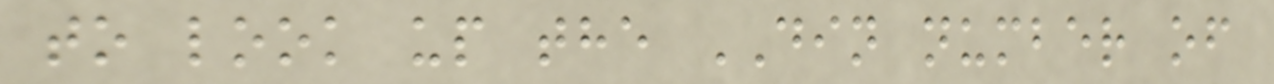to look up the DIN number of
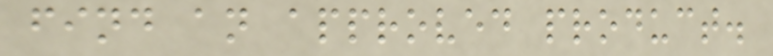find an approved product.
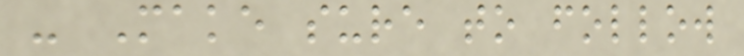- Make sure to follow
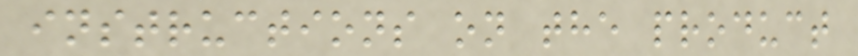instructions on the product
